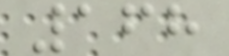168
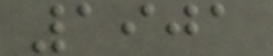1901
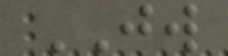JW
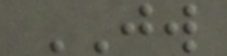JW
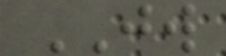JW
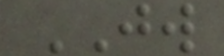JW
